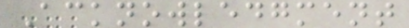Acknowledgment
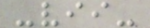-vii-
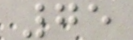75
